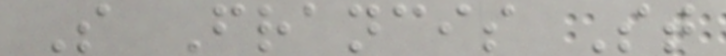S Francis St
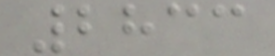2833
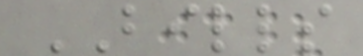BILLS
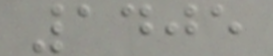1405
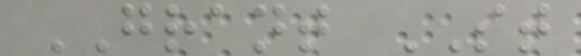GRANT ST
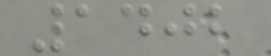1402
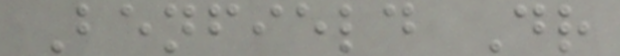Benfield Dr
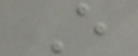E
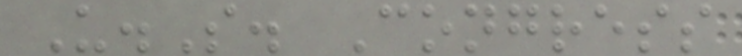U.S. Congress
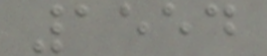1554
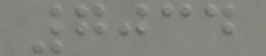7034
